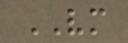VM
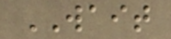WAIT
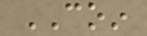COIN
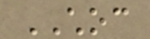CHOC
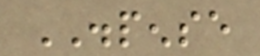DISPENSE
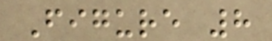Figure 8
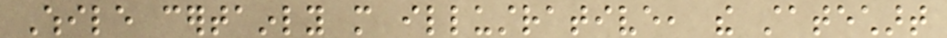While certainly more illustrative, the statechart
